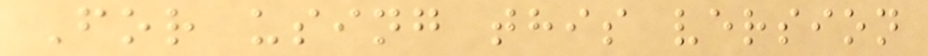For using this version
